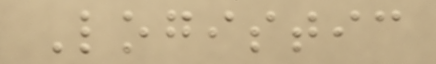Logistic
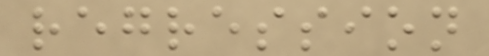regression
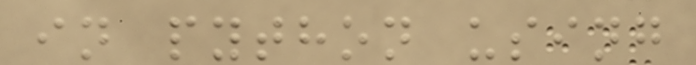in python using
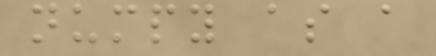numpy as a
